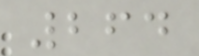264
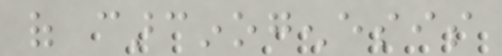of carcinogenesis
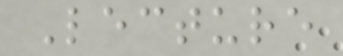Lecture
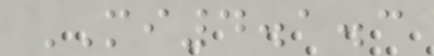MI4.1.3
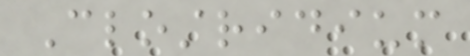Clostridium
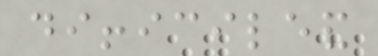difficileand
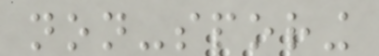non-sporing
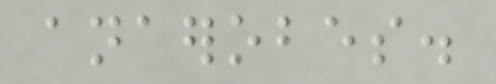anaerobes.
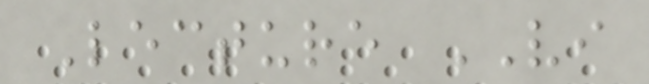Lecture VI
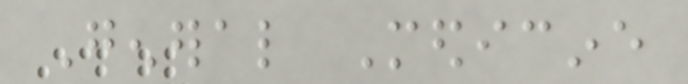General Medicine
